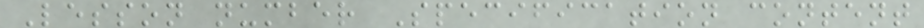Lesson number Specification content
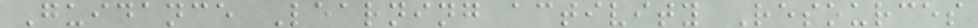Guidance Learning activity Resources
